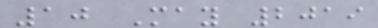10 May 2019
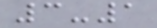3-1
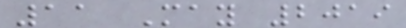11 May 2019
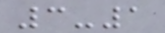3-1
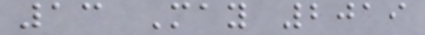13 May 2019
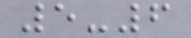5-6
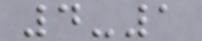4-1
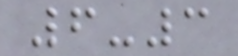6-3
